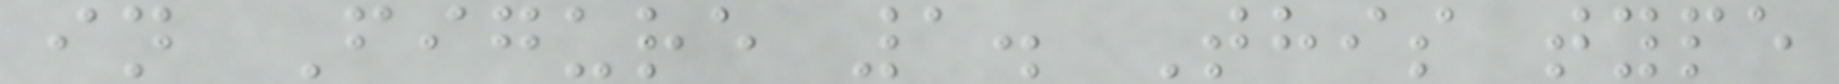in Figure 1. This type
